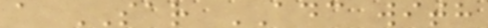a SAR ADC with
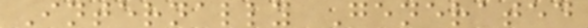Internally Generated
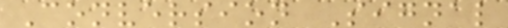Conversion Signal
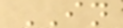IN
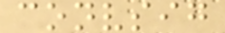convsig
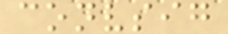convsig
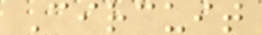Circuit
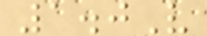1.0V
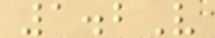1.2V
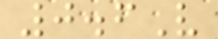0.6V
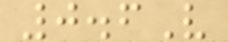0.6V
